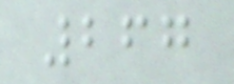267
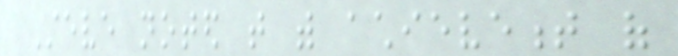Steve noted that with achievement of
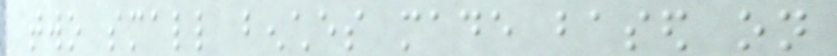two small benches made based on
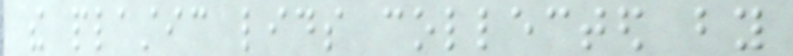the plastic lids collected by
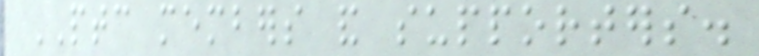PTC members and supporters.
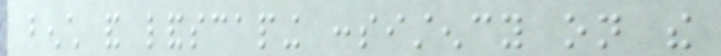bench and landscaping consistency on the
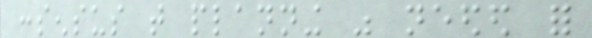consensus that planning was needed for
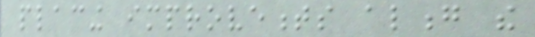placing improvements along the
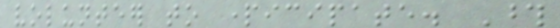volunteer to participate. Those
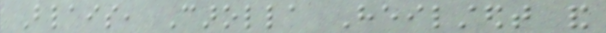Blais, Carolla Heilstedt and
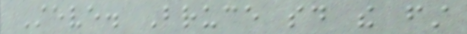Steve. Bruce said the first
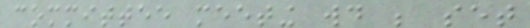committee meeting would be set
